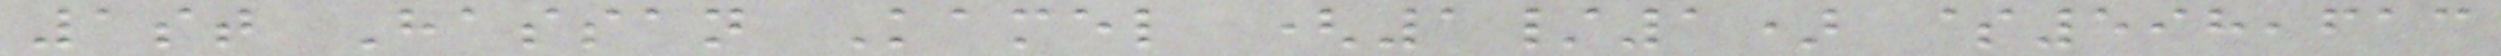1st Hassan Kamel (1/1) $598,613
